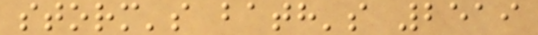storm's bath's 2519
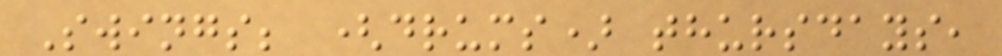Swings; (drums) thursdays,
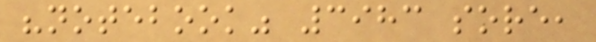"notebook" 3983 sore,
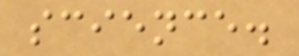science.
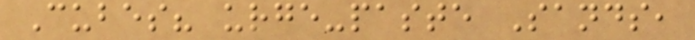Cubes? urge-paste Sands,
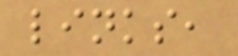links,
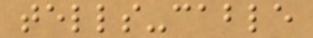tells-cable
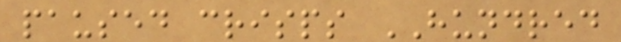paused crisps HUNDRED
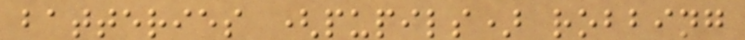batteries (pupils) robbing
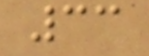33
